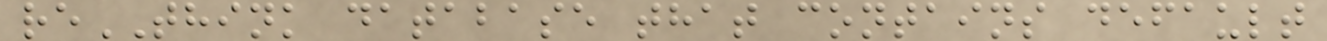reTHINK database that contains default
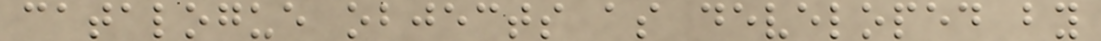catalogue objects as developed by
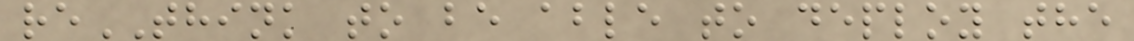reTHINK to be able to deploy the
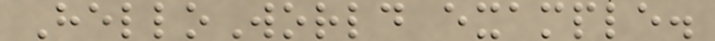HelloWorld example.
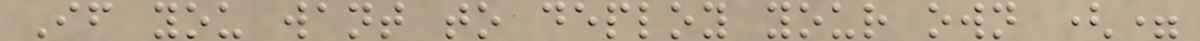If you want to deploy your own (=
